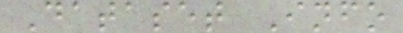Dataset Info
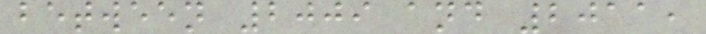between 2009 and 2011,
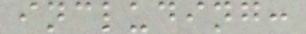including:
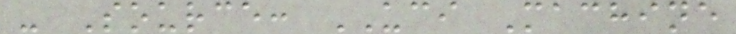- Source: UCI Machine
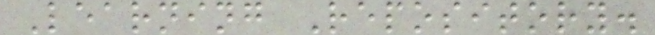Learning Repository.
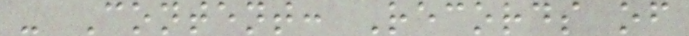- Content: Records of
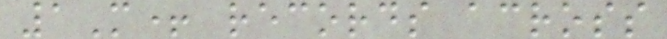1M+ records across
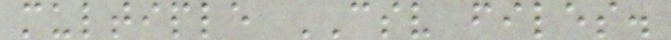multiple CSV files.
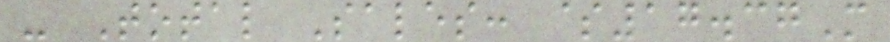- Total Sales: $17.37M
